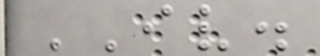IV.
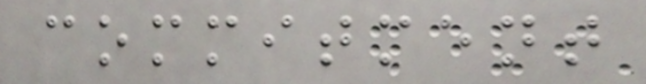commitment
